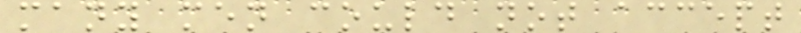many men could not accept
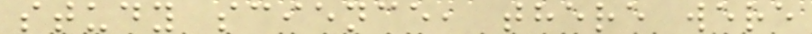study science, there were
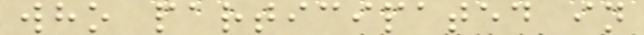who participated in
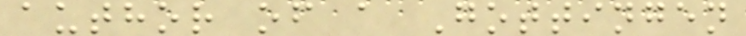author of a Gottingen
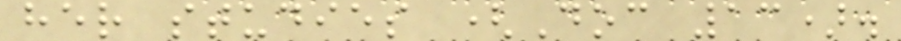her studies (Doc 13).
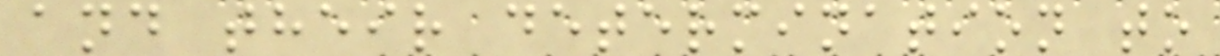and their determination to
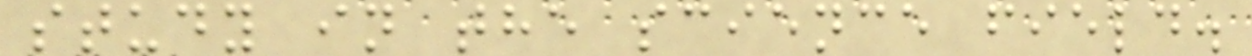study in the science field.
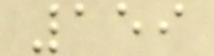159
